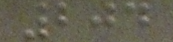204
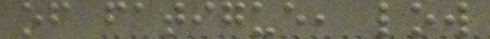of fatigue, low
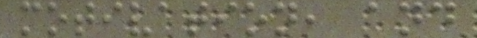motivation, and
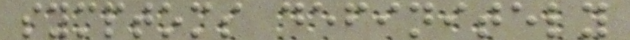symptoms definitely
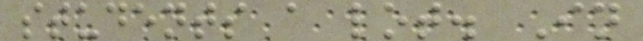students a lot. In
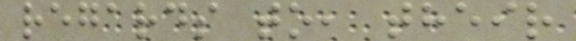regards to, their
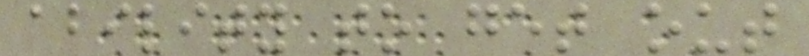ability to get out
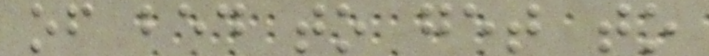of bed to get to
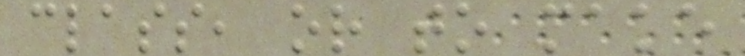class, or to make
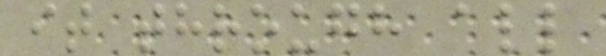it through all
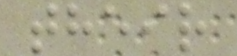their
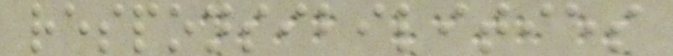responsibilities
